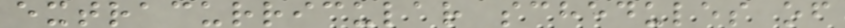extracurricular schedules of
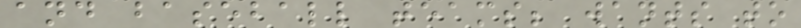and baseball teams; wants to
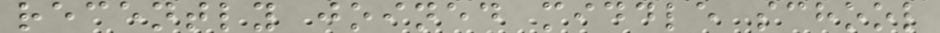recently joined middle school
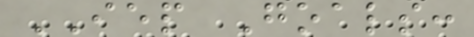IEP Goals:
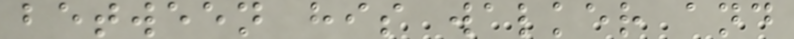between his walker and
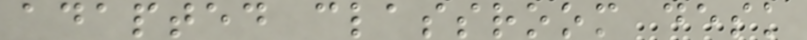adapted classroom desk
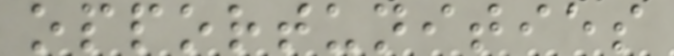opportunities
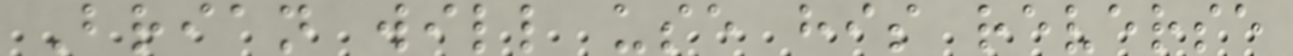Brian will use his reverse
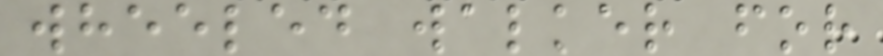wheeled walker for
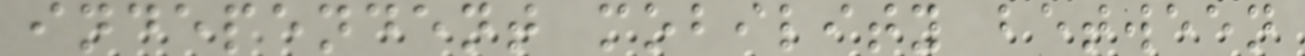independent mobility between
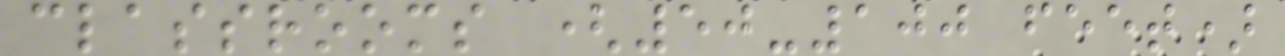classrooms (50-100 feet)
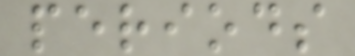periods
